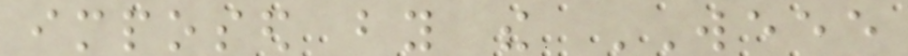imposed by the WEEE
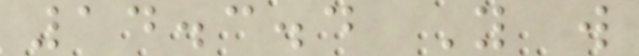14.3.4 You will
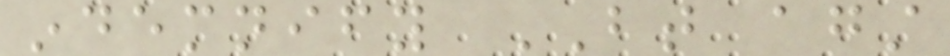indemnify BT against
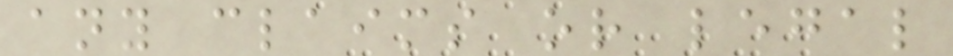any claims or legal
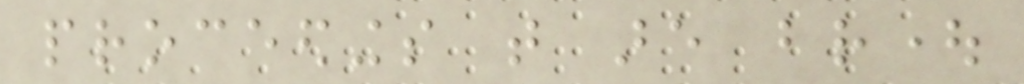proceedings that are brought
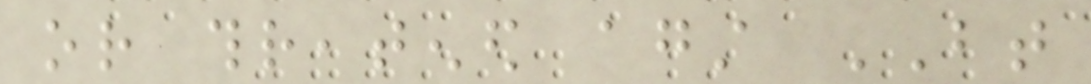or threatened against BT
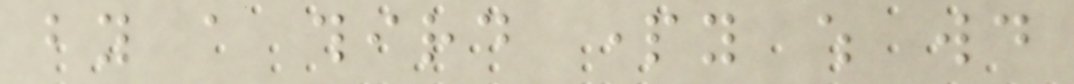by a third party which would
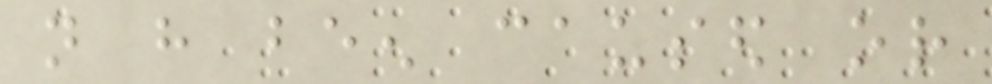not have been caused or
